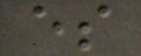es
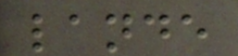lande
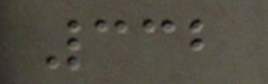332
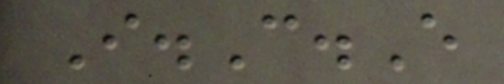I.C.E
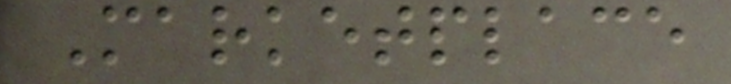Marketplace
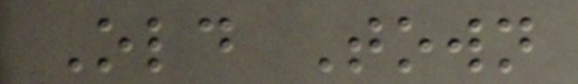Old Town
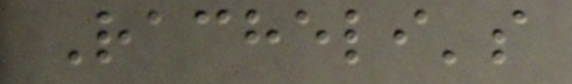Racheli's
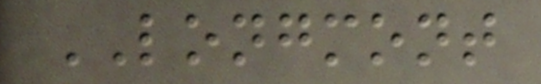LONGMONT
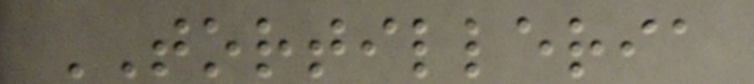TORTILLERIA
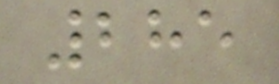285
